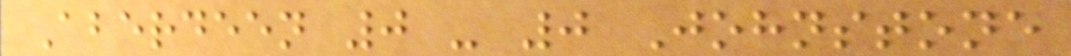Aberdeen 0 - 0 Johnstone
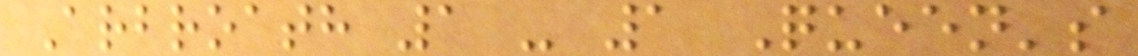Arbroath 1 - 1 Queen's
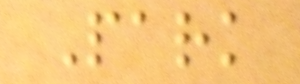Park
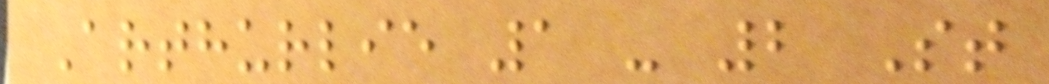Arthurlie 1 - 2 St
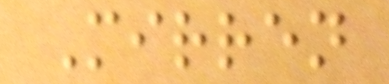Mirren
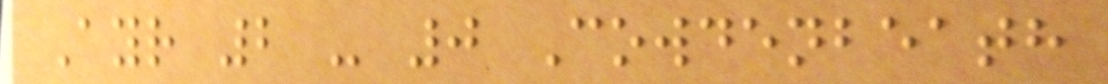Ayr 2 - 0 Cowdenbeath
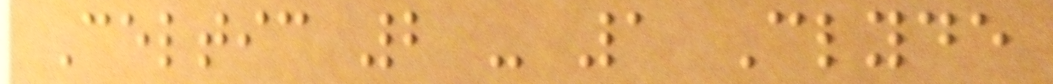Celtic 2 - 1 Clyde
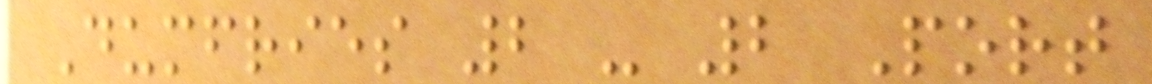Dumfries 2 - 2 Port
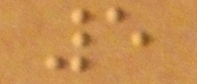5
